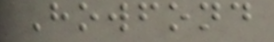Howfond
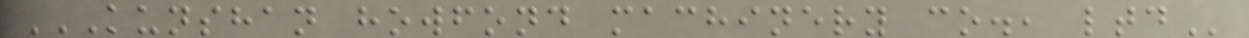KUNSHAN HOWFOND MACHINERY CO., LTD
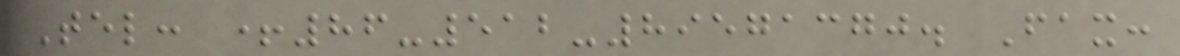Tel: +86-512-89571370. Fax:
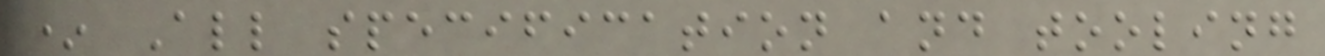* All specification and tooling
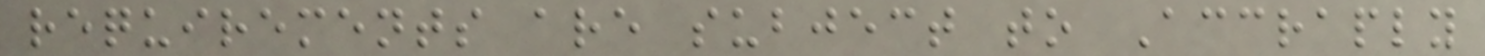requirements are subject to Accraply
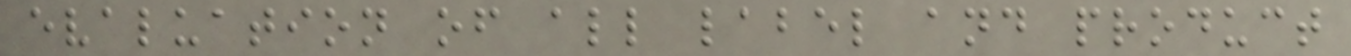evaluation of all label and product
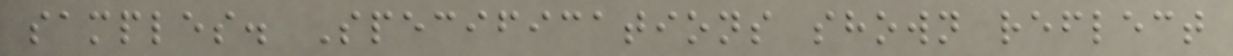samples. Specifications shown reflect
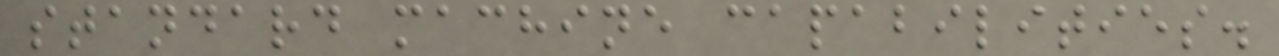standard machine capabilities.
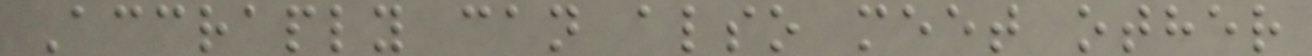Accraply can also meet other
